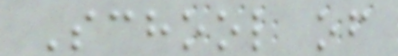School of
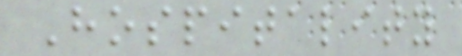Hospitality
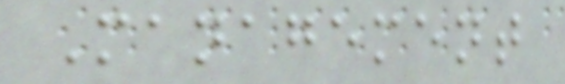Management
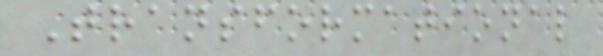Transformational
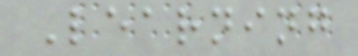Learning
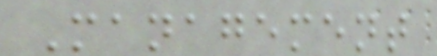Management
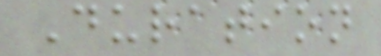Duration
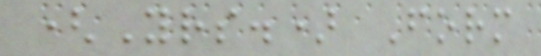(Yrs.) Form
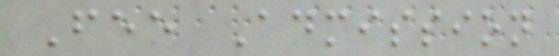Fee Admission
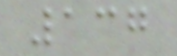137
